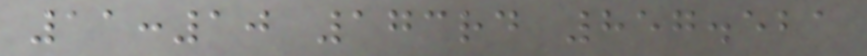11:10 173rd 857.521
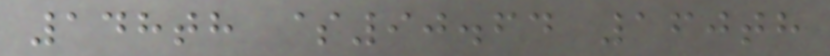148th $90.64 160th
